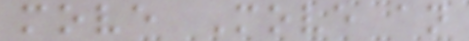move Move an
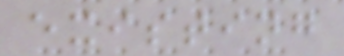existing
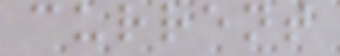current
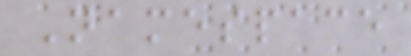Namespace
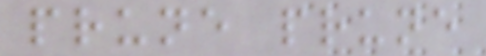prune prune
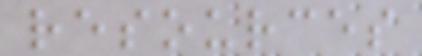resources
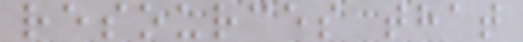resources that
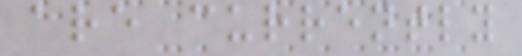are currently
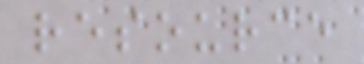resource
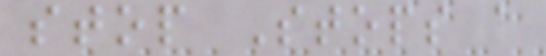stop Stops a
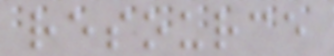resource
